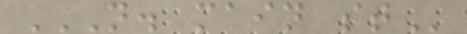N. MAIN ST
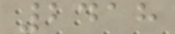2418
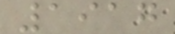1917
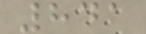841
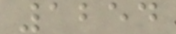1254
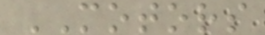MOTORS
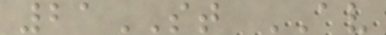21ST AV
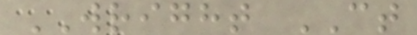WRIGHT CT
